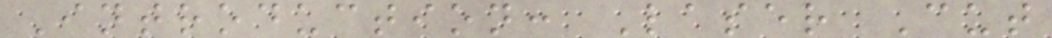Introduction: Laser Cut
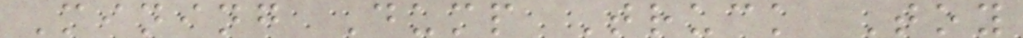Mining Dump Truck Toy
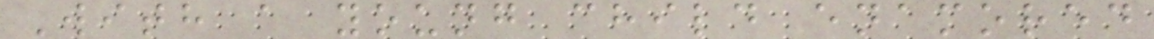With a young child enamored
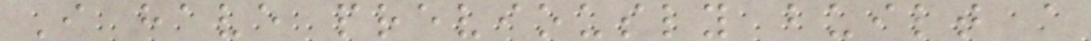I have previously built a
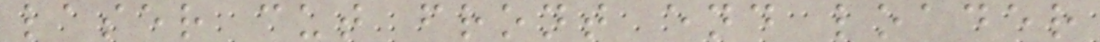laser cut front end loader
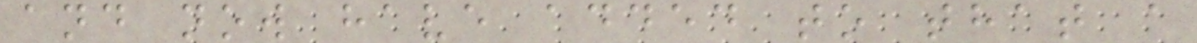and now have added to that a
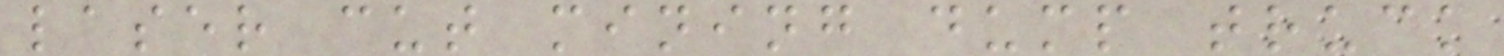laser cut mining dump truck
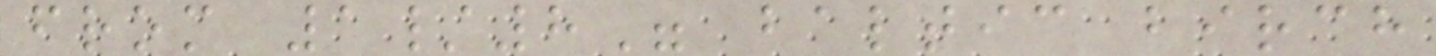from 1/8" baltic birch
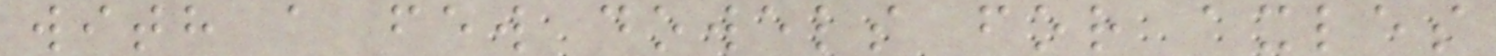with a few dowels for axles
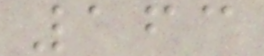163
